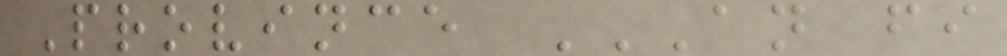Province AN FI
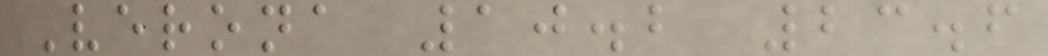Verona 10.2 23.6
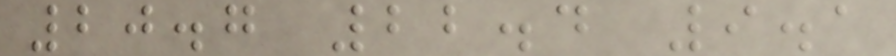20.7 22.4 9.1
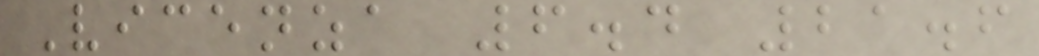Vicenza 6.4 21.6
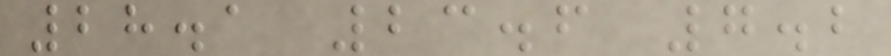28.1 23.6 7.2
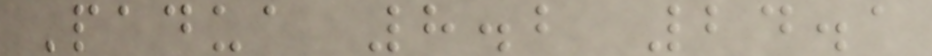Padua 8.2 24.1
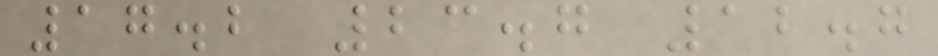17.2 23.7 12.7
